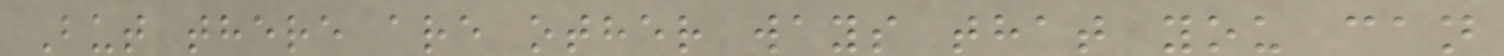But there are other ways that you can
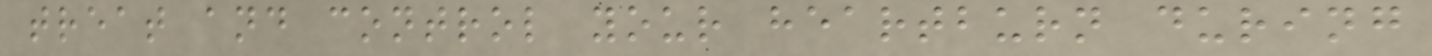treat and control your heartburn during
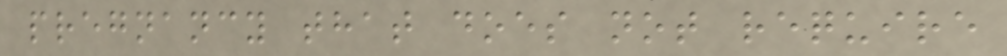pregnancy that does not require
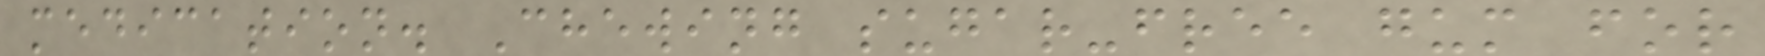medication. Chewing sugar-free gum for
